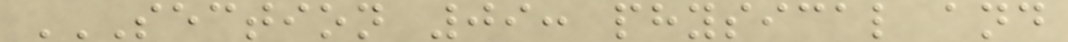SECTION 09: PHYSICAL AND
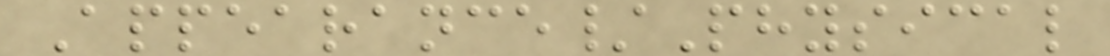Appearance/Physical
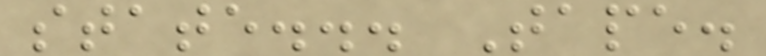state... Tape.
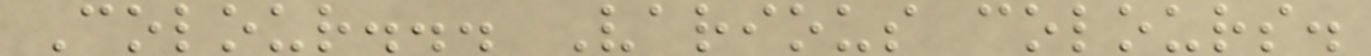Colour... Various colours.
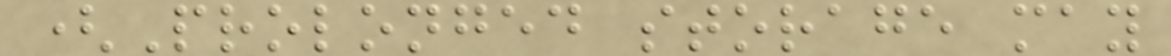(Prolonged storage may
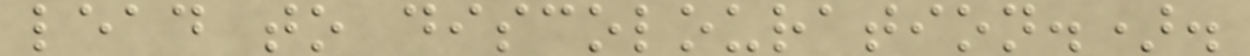lead to discolouration.).
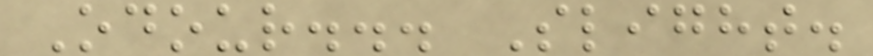Odour... Slight.
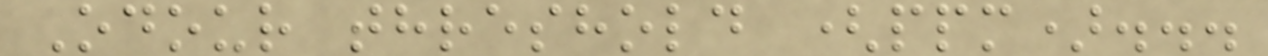Odour threshold (ppm)...
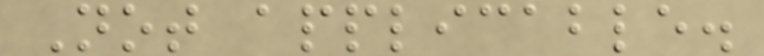Not applicable.
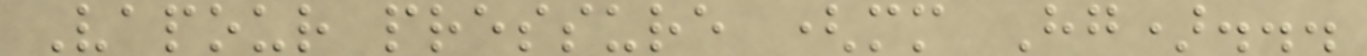Vapour pressure (mm Hg)...
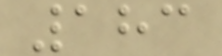183
